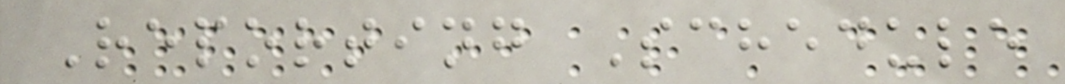Reporting Schedule
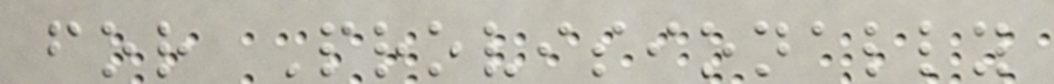for Provisionally
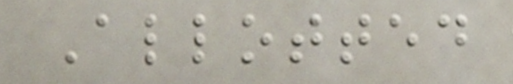Allotted
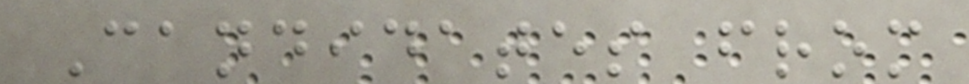Candidates from
